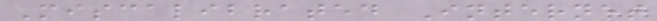Miscalibrated Internet
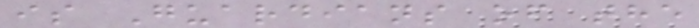is Guardians of the
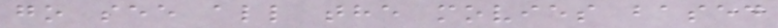go see all the movies based
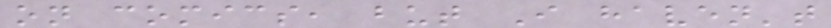on comics, but I haven't
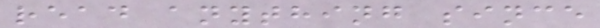read anything since
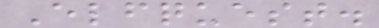Elfquest.
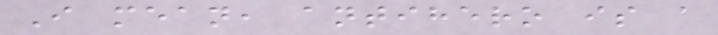I mean, antihero is a
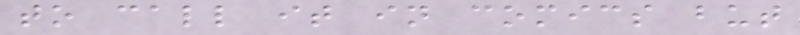to call it in comics but
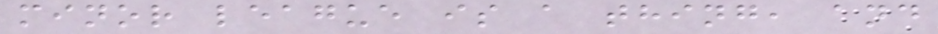minor league is a thing, and
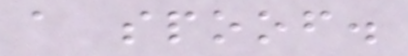a spoof.
